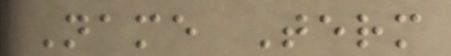Name Term
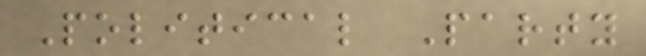Political Party
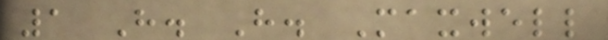1 H. H. Maxwell
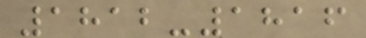1812-1816
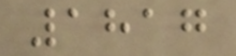1817
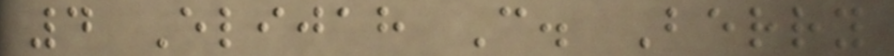4 Elijah C. Berry
